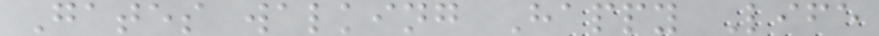Gates walking Happy Life
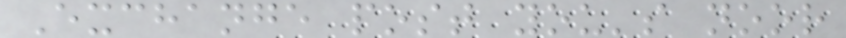Exchange post you's noor
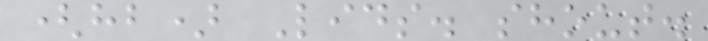(hb) Lids. shout.
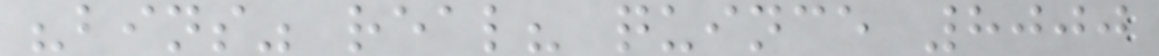"bins" real? quince 8000
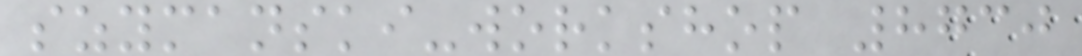szymanski-workshop 8730
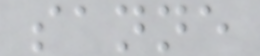sanne
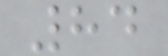84
